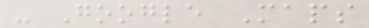- Google Maps
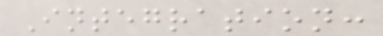Integration:
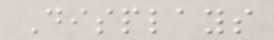Displays
